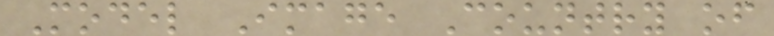Model Image Country of
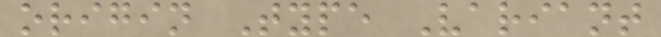origin Type Variant
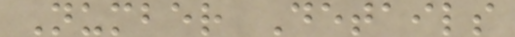Number Details
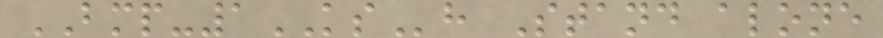BMP-1KSh Stand alone
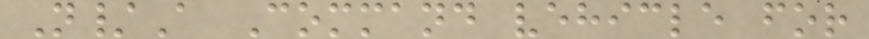N/A Command vehicle for
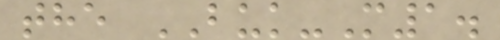the BUK-M1.
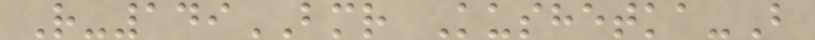R-149BMR Kushetka-B
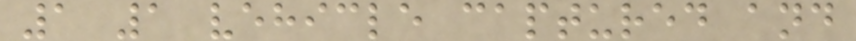1 1 vehicle captured and
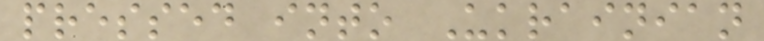pressed into Ukrainian
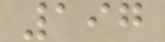197
